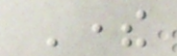There
